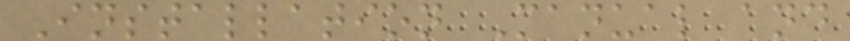Installation Manual and
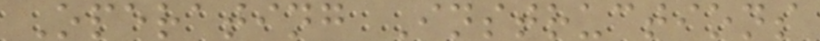Operating Instructions
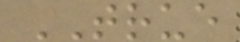TRUE
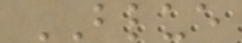BLUE
